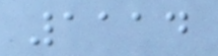1114
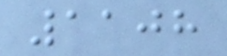1108
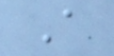A
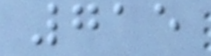715
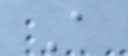A
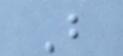B
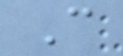C
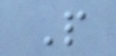P
